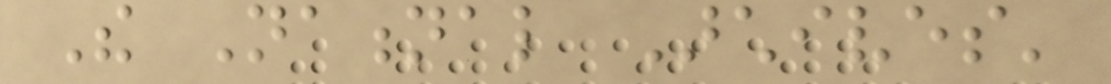The National Archives'
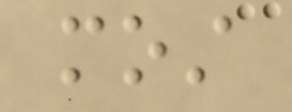most
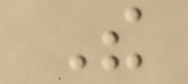The
